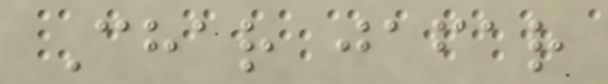Char jafar
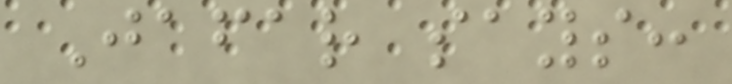Jafar says:
